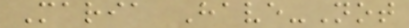Maria Have-Not
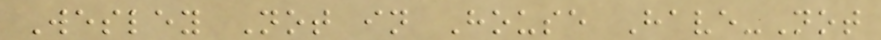Wesley Not in House Have-Not
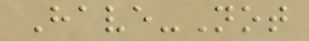Have-Not
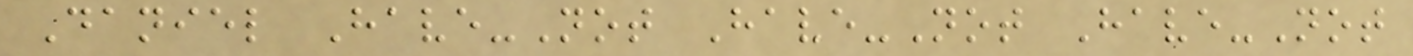Daniel Have-Not Have-Not Have-Not
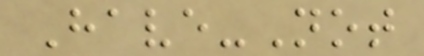Have-Not
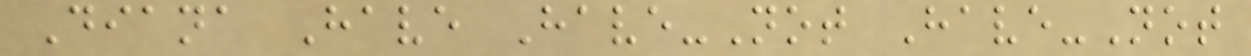Diana Have Have-Not Have-Not
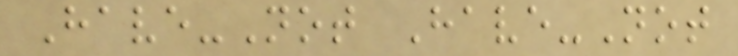Have-Not Have-Not
